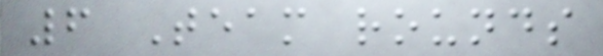6 Team rounds
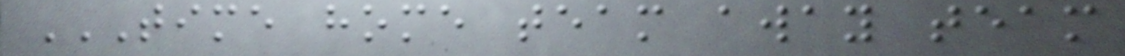TIME HOME TEAM AWAY TEAM
